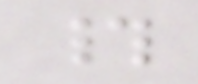#
